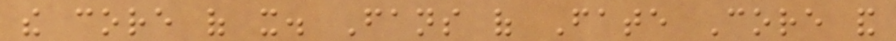the core of it. Fans of Fate Core and
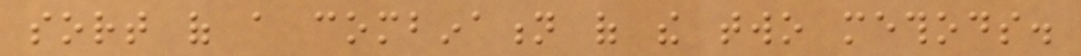sort of a combination of the two methods.
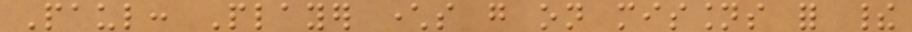Paul: Player characters go on missions for their
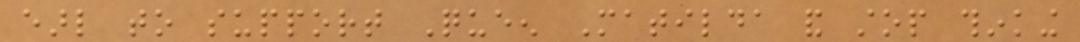earl to support Queen Matilda and stop thinking
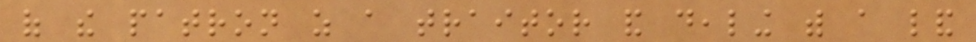of the patron as a traitor and dealing with a land
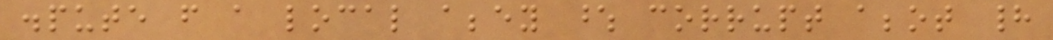dispute from a local abbey whose corrupt abbot had
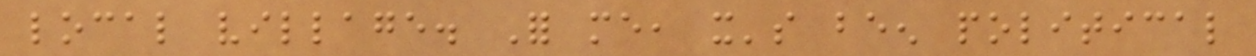local village. For me, it's been political
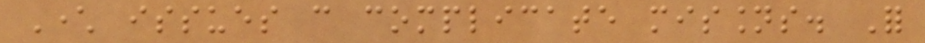Character issues can complicate missions. For
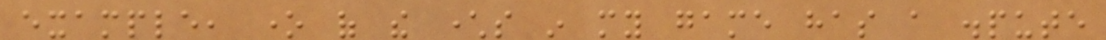example, one of the characters in my game has a dispute
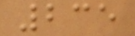235
